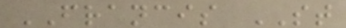FRANCIS ST
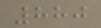880
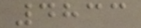4833
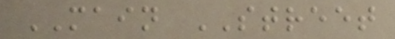MAIN STREET
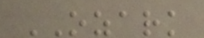OZARK
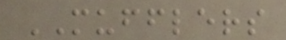MUFFLERS
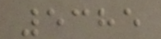5385
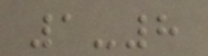1-8
